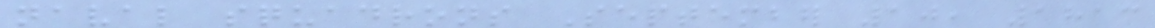naval squadrons September 10, 1813
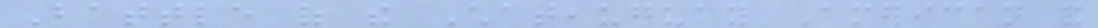Battle of the Chateauguay American and
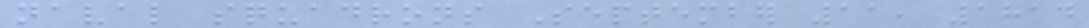naval squadrons September 11, 1814
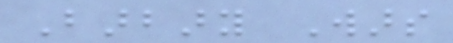Barbary Wars
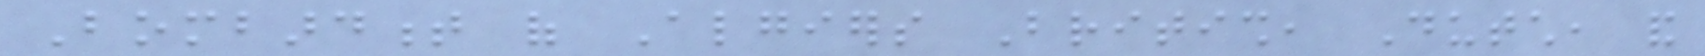Bombardment of Algiers British, Dutch, and
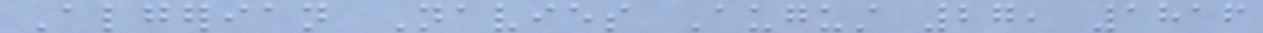Algerian Navies August 27, 1816
